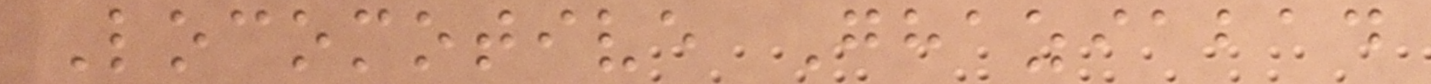Locomotive Ghaziabad
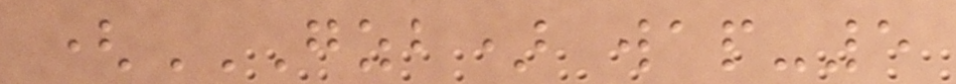(GZB) WAP-5
